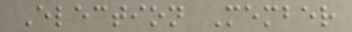Election Member
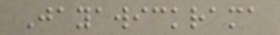Jayawickrama
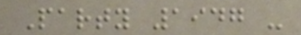Party 1947 -
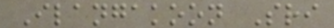Ilangakoon Sri
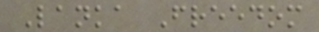Lanka Freedom
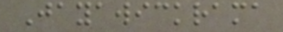Jayawickrama
